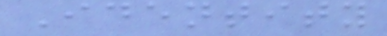Identity
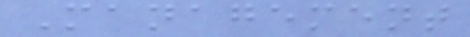Management
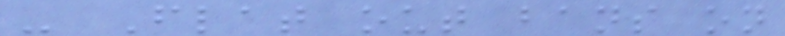- Flat out bans on
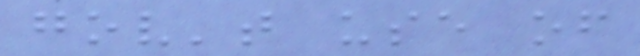gov't use of
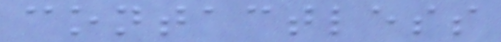contactless
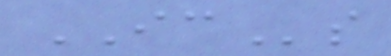ICs
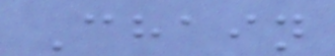Chain
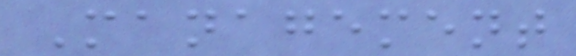Management
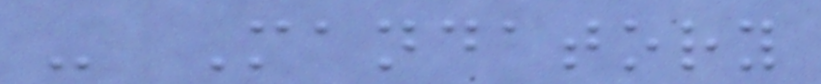- Mandatory
